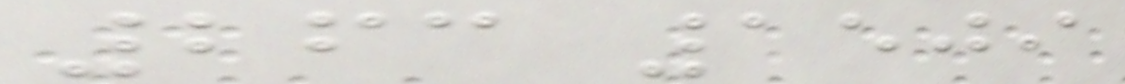263 1509
